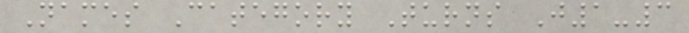Names Category Turns J1-3
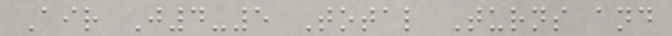Air J4-5 Total Turns and
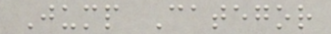Jump Categor
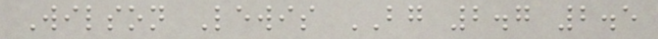Wilson Lewis BG 2.7 2.5
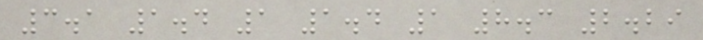3.1 1.4 1 1.4 1 8.3 2.29
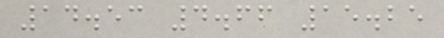14.53 4.66 15.25
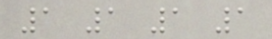1 1 1 1
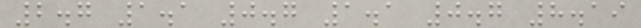2.7 1.1 0.7 1.1 0.7 8.19
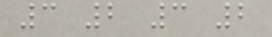3 2 3 2
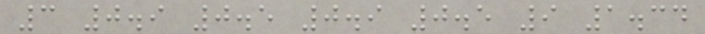3 0.9 0.5 0.9 0.5 9 1.34
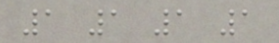1 1 1 1
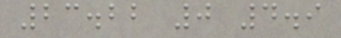23.22 0 4.9
